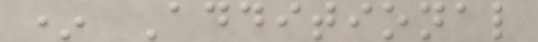* Additional
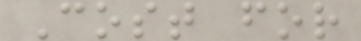Cost for
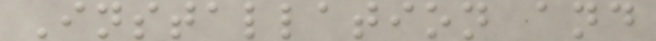Installation and
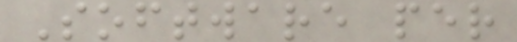Software per
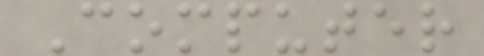Computer
